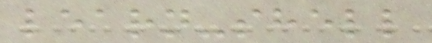learn-shell
